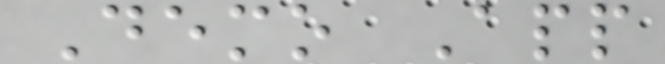Demo App
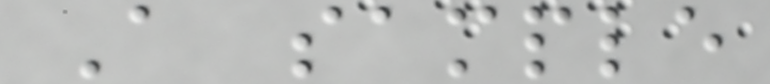A sample
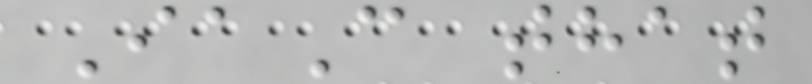IaC that
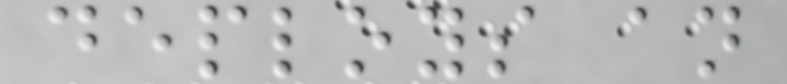deploys an
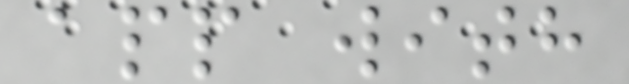app with
